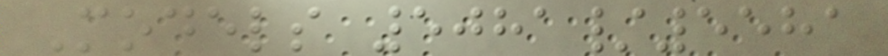Models 5081/5581
